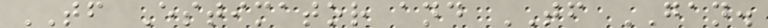TF Estimator and TF GAN.
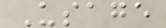Usage
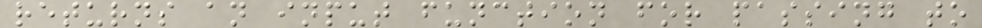returns an input function for passing to
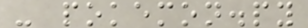- pokemon.py
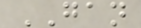GAN
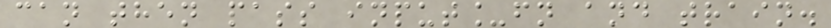can then pass input_fn and train.
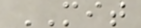MIT
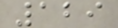129
